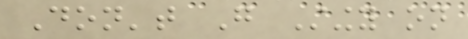Don't Go Stingy on
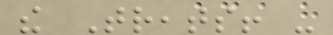the Treats! -
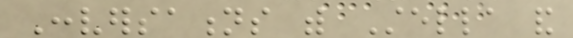Conversations with Stella and
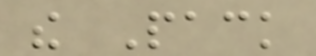the Pack
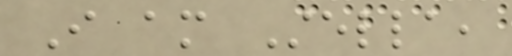I am Stella,
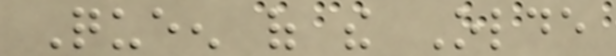Queen of the Olde
